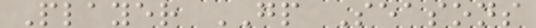Player GP Seasons
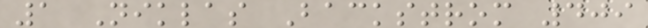1 Niklas Backstrom 409
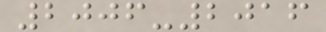2006-2016
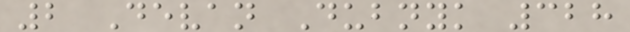2 Devan Dubnyk 328
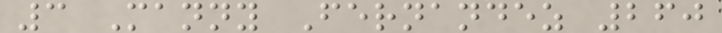3 Manny Fernandez 260
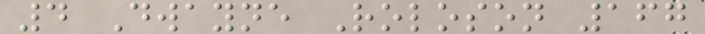4 Dwayne Roloson 167
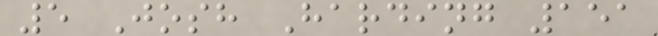5 Josh Harding 151
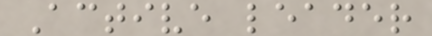Active leader
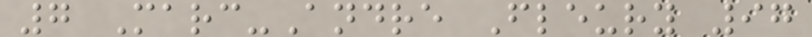7 Marc-Andre Fleury 97
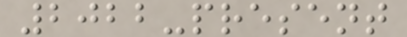2022-present
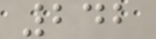242
